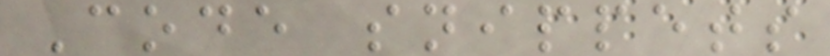Code snippets
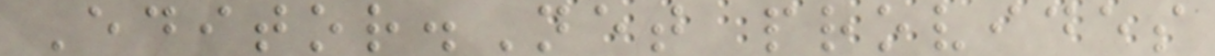Editor.Net provides
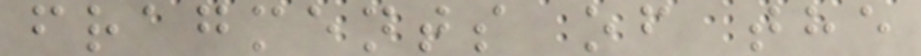fragments of the
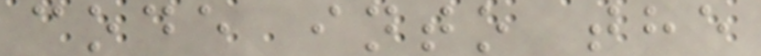code into the
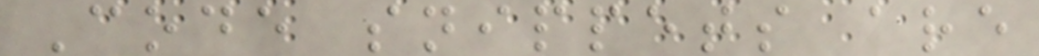Code snippets are
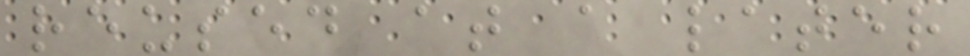reused at a later
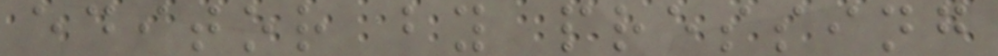editor by pressing
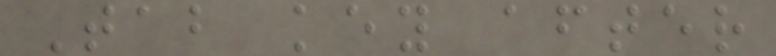Tab key after
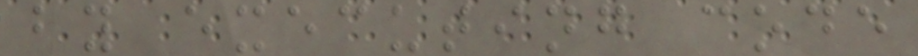by executing code
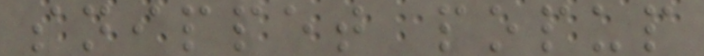snippet popup
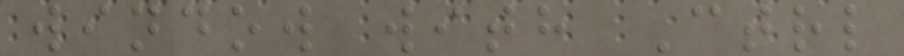window with Ctrl
